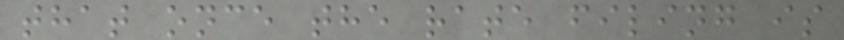that once the rate filing is
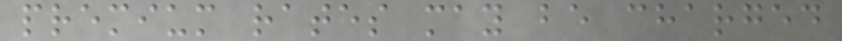premium rates may be charged
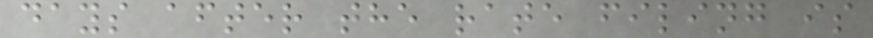days after the rate filing is
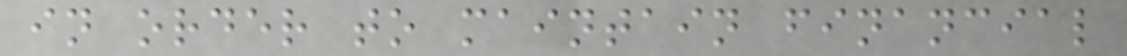in order to maintain financial
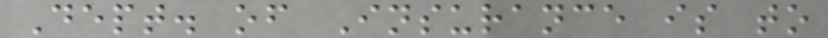Dept. of Insurance is to
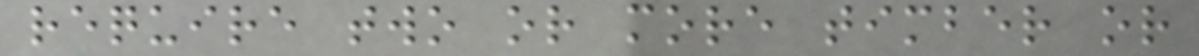require two or more timber or
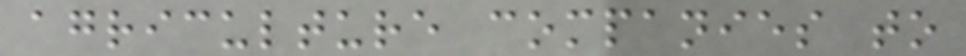agriculture companies to
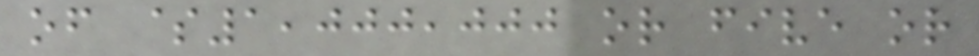of $1,000,000 or five or
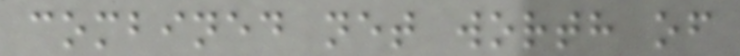combined net worth of
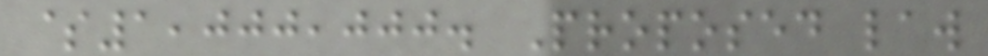$1,000,000. Proposed law
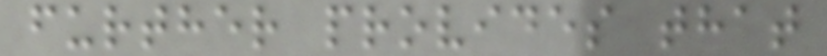further provides that
